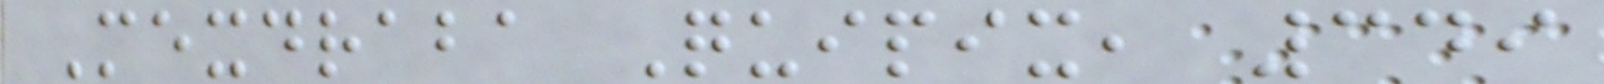Mexdraba Quipix, 349
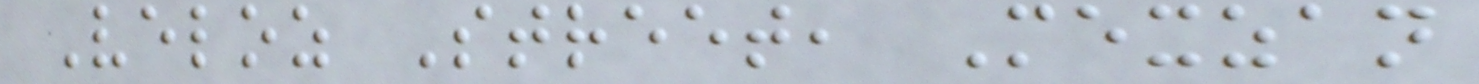Veloz Street, Mexzan
